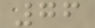76
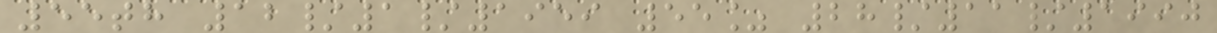55th 12/1/1959 55% 28/11/1990
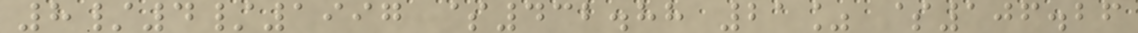8/4/1997 $432.88 21% $106.26
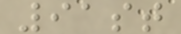91st
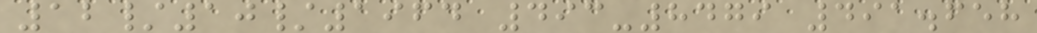12/10/1964 493-8479 491.658
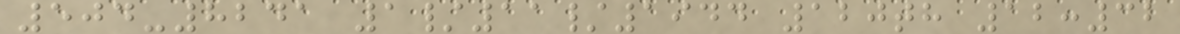504-8241 1/11/1944 120th 12:32
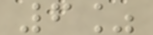6%
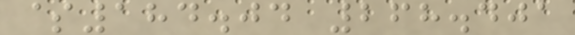$184.04 268.401
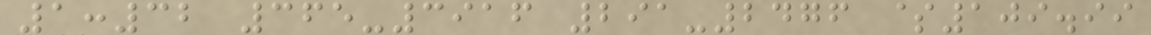1:32 365-3916 291-2476 $109.99
